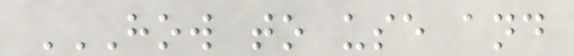HOW TO USE AND
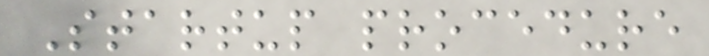Startup procedure
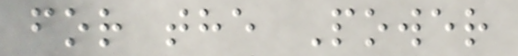for the Power
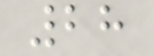28
